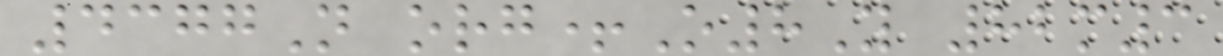4377N org+O8Y 82m3
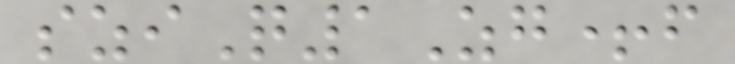sziQ1Zg+f
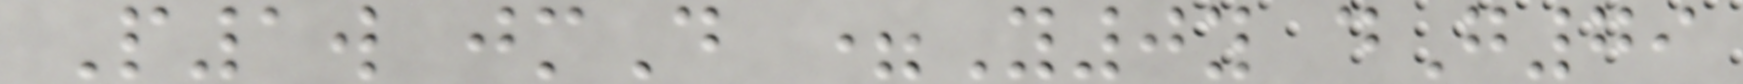P1w jmD =Y0y dG79
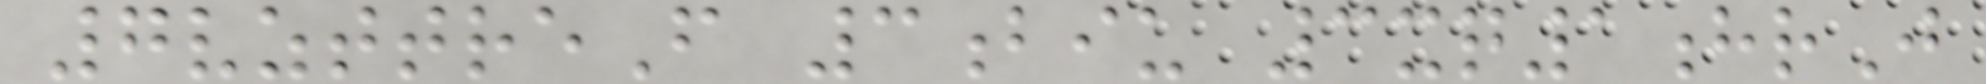7vzttreF 3biu 3xq1hrJ
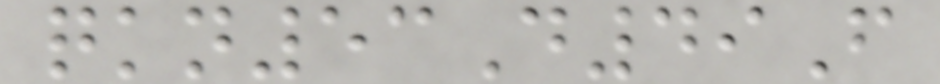qkn53D49F
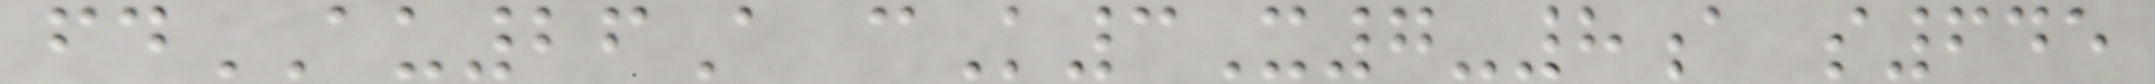fdAU26A cK3X7-8a s645
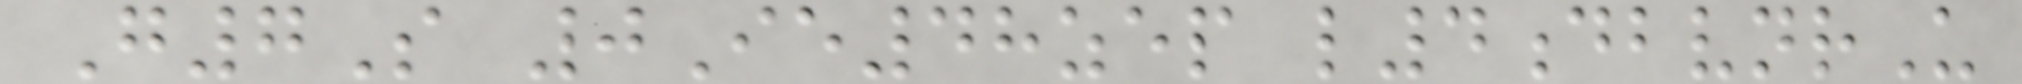G7S 0Ie48zep l4dbvnrU
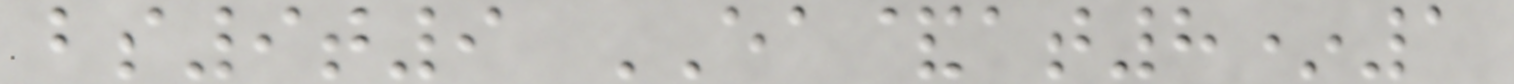bs9t9 EA&at8*1
